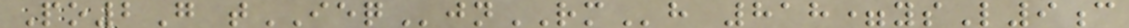Po2G tIEQjnRMh 818=ysL9c
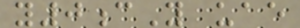y0cY uae
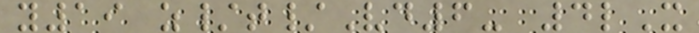y19 z/t/Vd6- 4lX
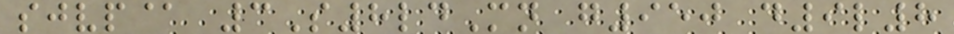sjvp@ 3S8ldMn g950 d9l8
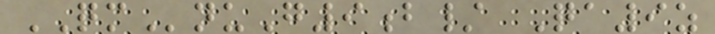QMnuG9b/ Qa9z
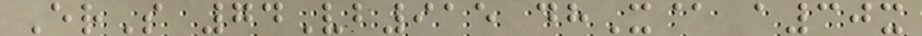ErS 74Vb915 dhX@ a30x
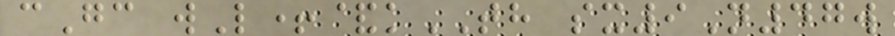cGc wL+&kTH sx9N47w
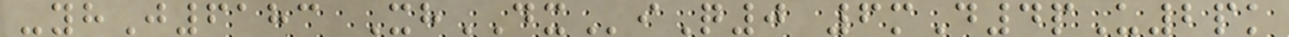-yhJ6183 XhDXiQ0 6mD4pU2pk
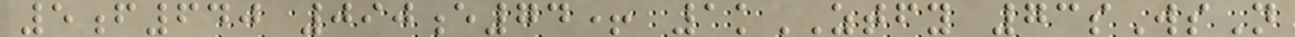5f640 090e74+ 1kZTFY 73sWsN
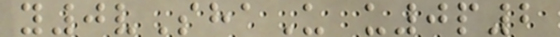y0vShaU u0p2
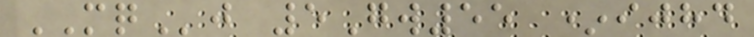MQj 5Gw55 *ijhd
